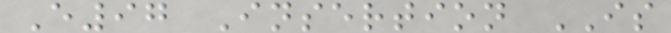E97 Insertion IS
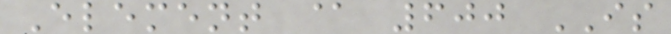Element @ 600 IS
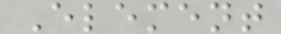Element
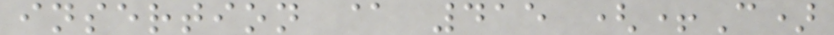insertion @ 415 (+C)
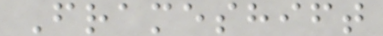Frameshift
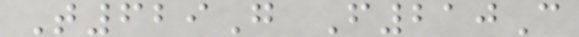T629G F210C
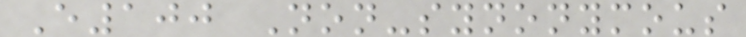E100 Non-synonymous
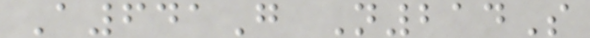A641G N214S
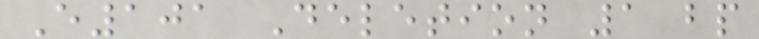E101 Deletion 1 bp
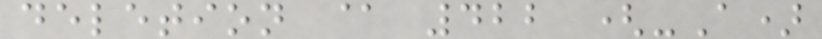deletion @ 422 (-A)
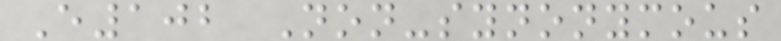E102 Non-synonymous
